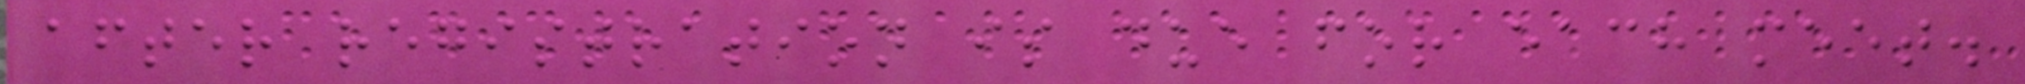after registration is due for each meet.
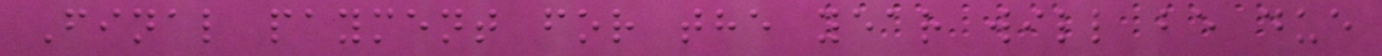Final payment for the year will be due
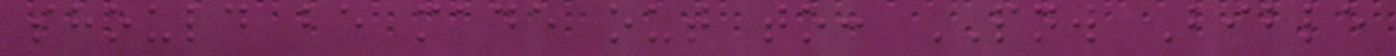should be made out to: PNW Bible
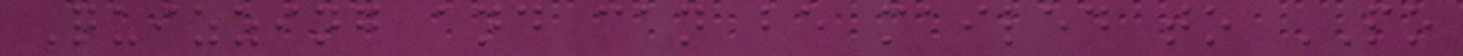Quizzing and can be mailed to PO
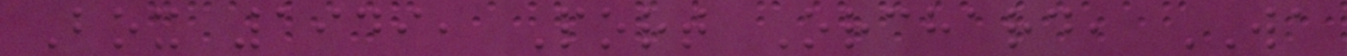Box 1949, Port Orchard, WA
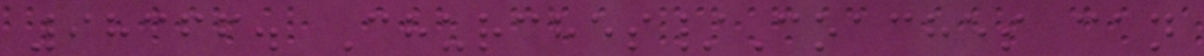98366. Churches/Coaches can
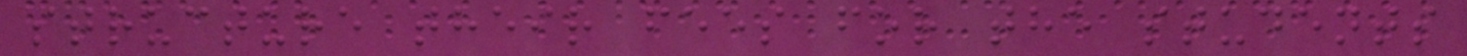structure their fees for the students
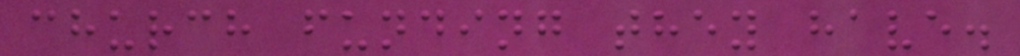church funding they have.
